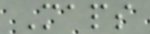Maps
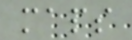maps
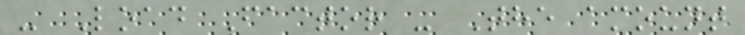- Load Factor - The amount
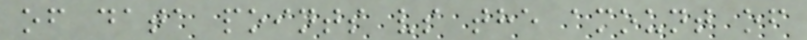of data points vs the amount of
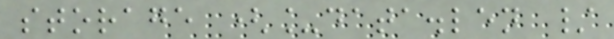storage (_data.len /
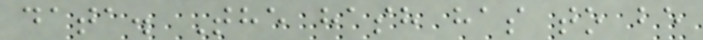data. The hash has to be
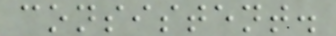consistent.
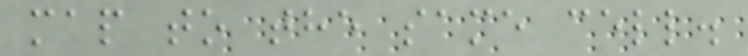map to the same cell.
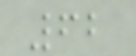62
